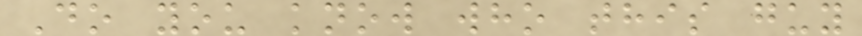Do you know who this guy
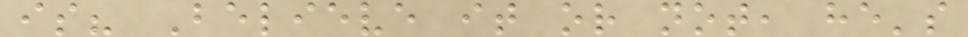is? Believe it or not, he's
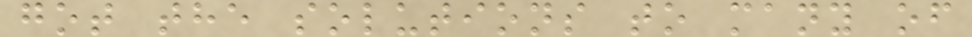got the solutions to many of
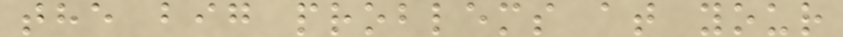the big problems at your
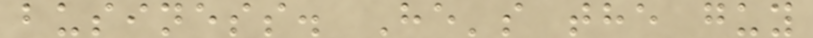business. He's the guy
